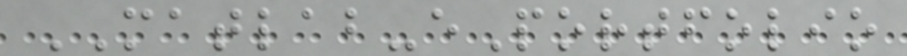MATLAB-ePortfolio
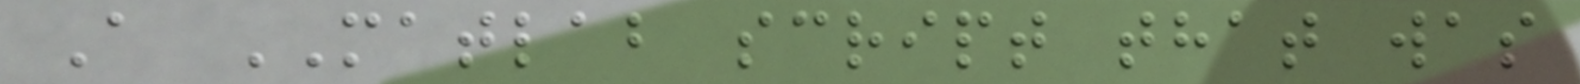A MATLAB script that was
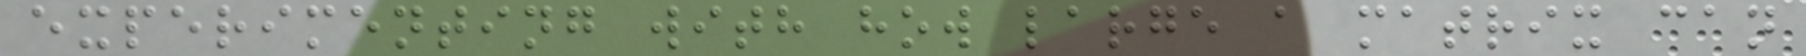experimenting with how large a matrix can
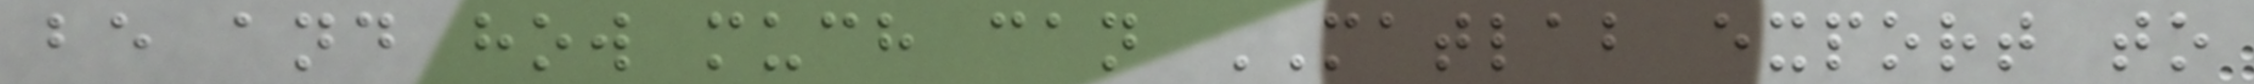be and how much can MATLAB export to
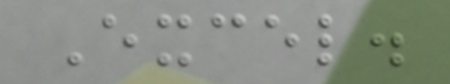Excel.
